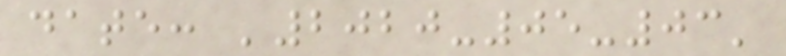date: '2020-05-03'
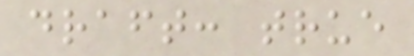draft: true
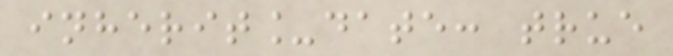inherit_date: true
